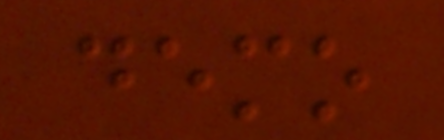demo
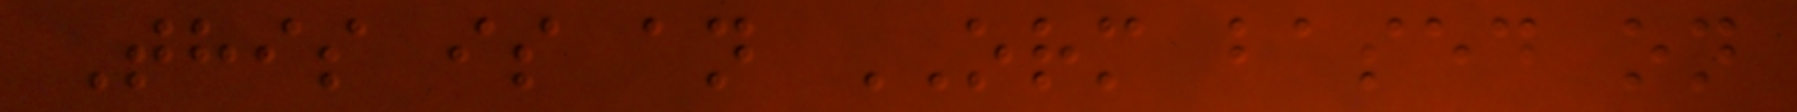This is an ORM based on
